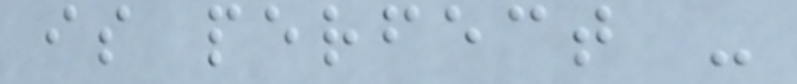is perfect -
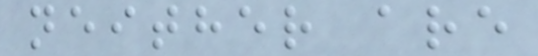neither are
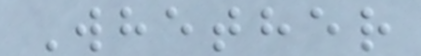Whether
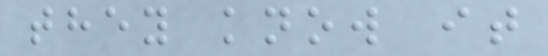they know it
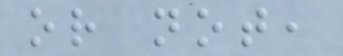or not,
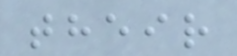their
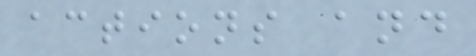actions and
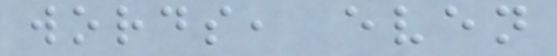words, even
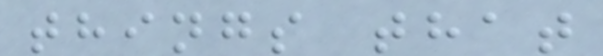things that
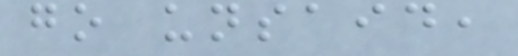go unsaid,
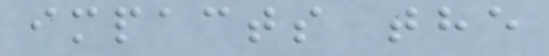impacts the
